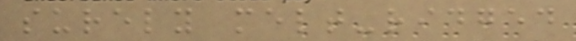surely melt-ridged
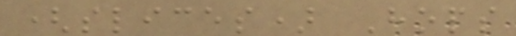(slices) Hops
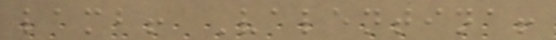lamb! Valentina!
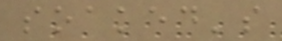soaked's
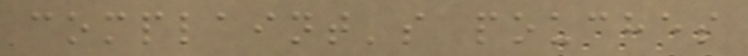complaint's pouches
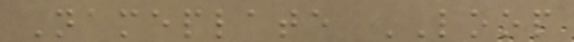Nameplate LOOP
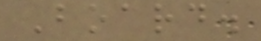Board.
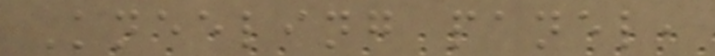Kneeling panel,
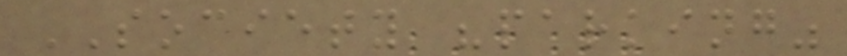SOCIETY "parking"
